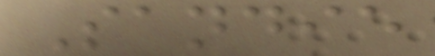Sandie
